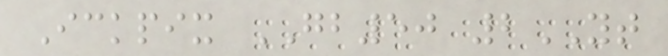Ickpix GB50 2YT
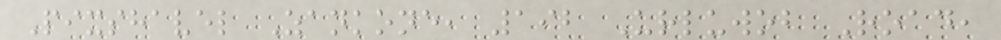Pixshavel Zankone, 192 Urluwob Road,
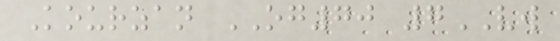Kourzan OG70 7VW
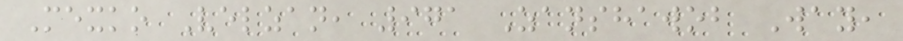Mexko Velzan, 971 Zanshawob Way,
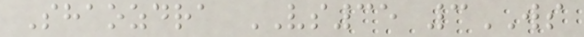Shaozdra VS35 3WS
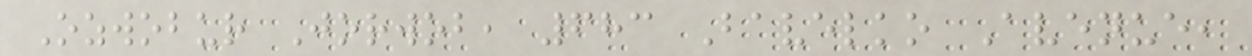Ozwobur Jorwob, 683 Bavelko Avenue,
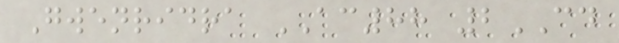Gwenridra AC88 2CD
